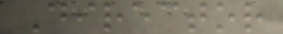Director
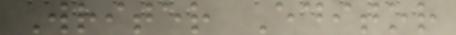Writer Editor
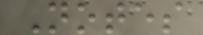Notes
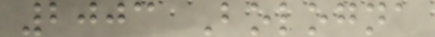2003 Bologna
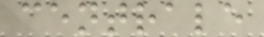centrale
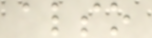also
